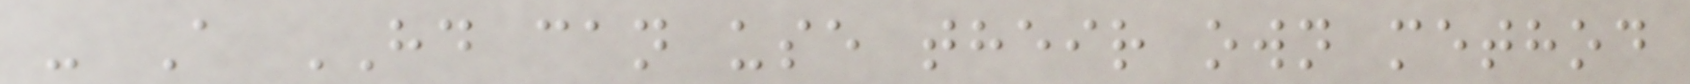- A HD can use their own method
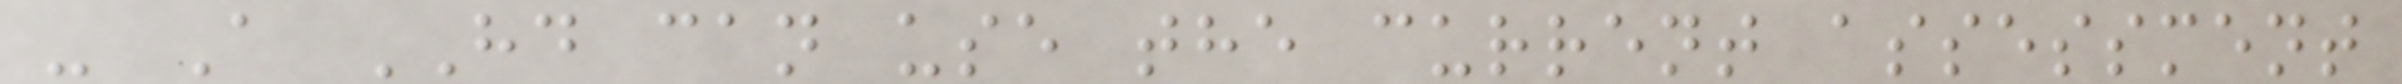- A HD can use the current assessment
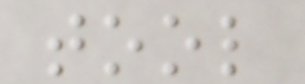tool
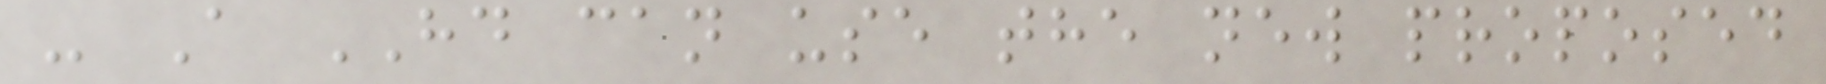- A HD can use the new proposed
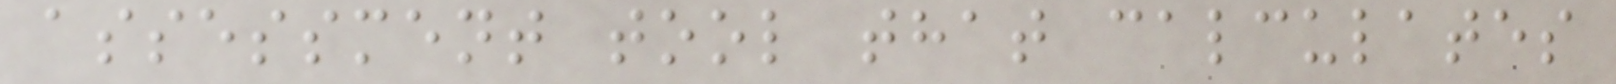assessment tool that calculates
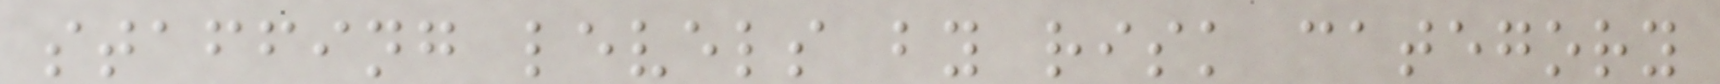staffing levels by risk category
